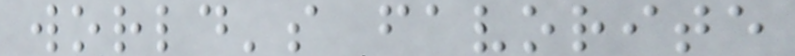world's favorite
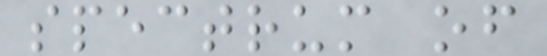spectrum of
